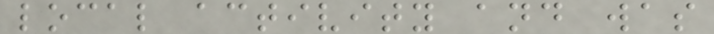local activity and was
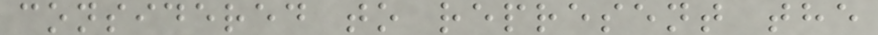considered to represent the
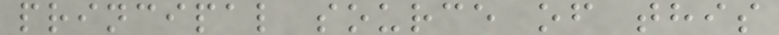principal source of this
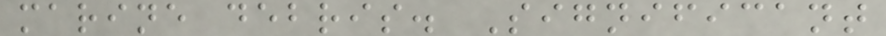marine debris. Significant
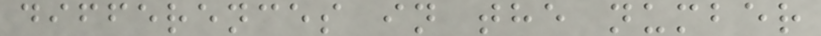differences in the number
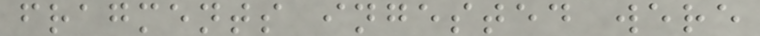fragments ingested were
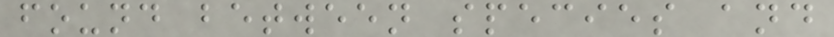found between species and
